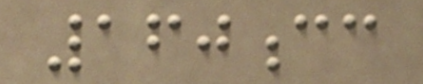160cc
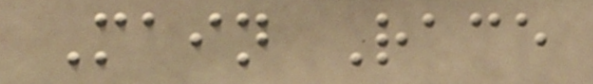Main Race
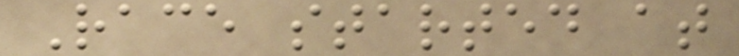Race started at
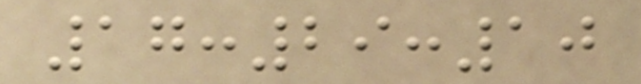17:29:10
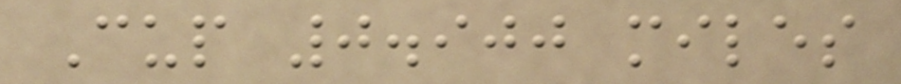Cup 0.900 miles
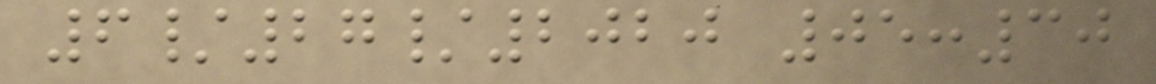6/27/2020 05:30
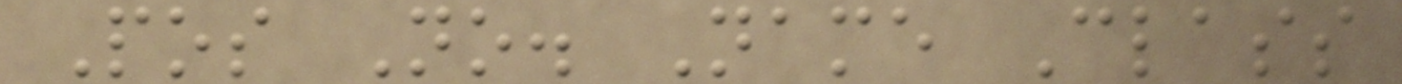Pos No. Name Class
